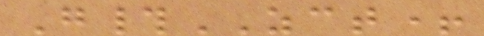G#ZCT+
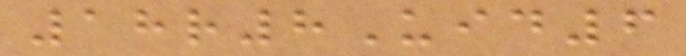18r8Uid6
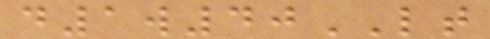d1w40LT
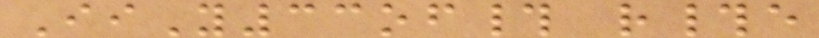IiY33of# r#e
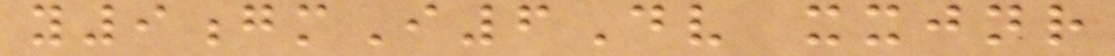y9gmI6Dv xxjnr
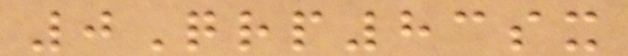0Qrp83sx
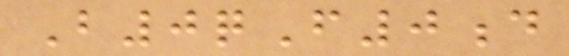B0qF0d
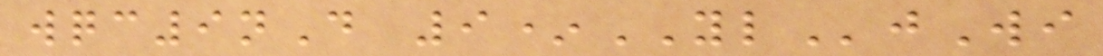wqc9nD 9*YLjWi
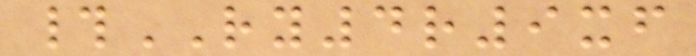#RY4r9xf
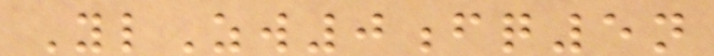YlZw0fq5n
